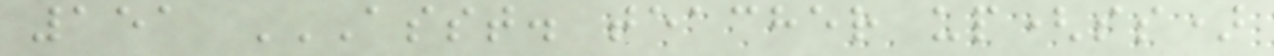151 ASST. TEACHER UP(SS)
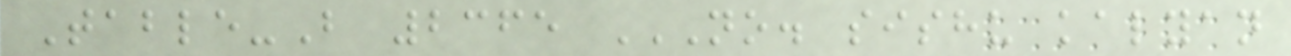Table-B 2365 NO. SISHU KALYAN
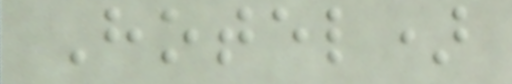Hotel)
